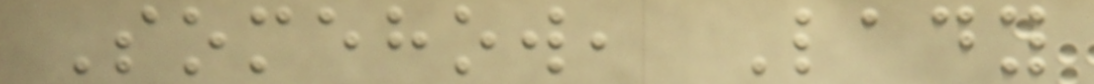Somehow, Lady
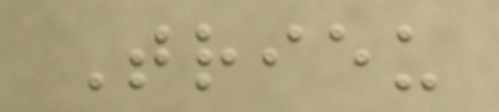Trieu
